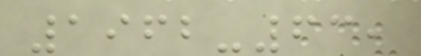1962-63,
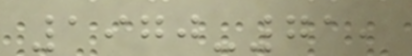1970-71,
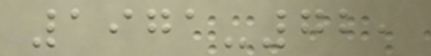1971-72,
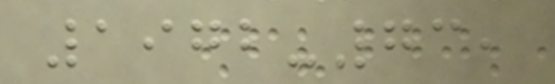1972-73,
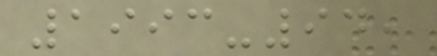1993-94,
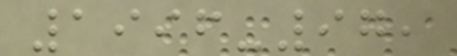1996-97,
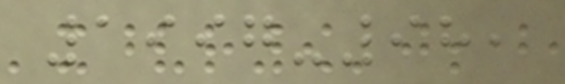1997-98,
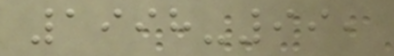1998-99,
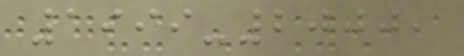1999-2000,
